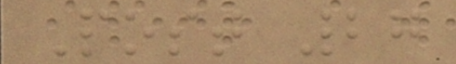Post 27
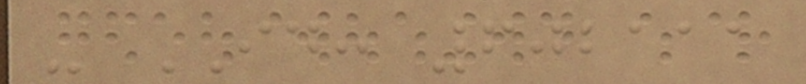- ID: 602111
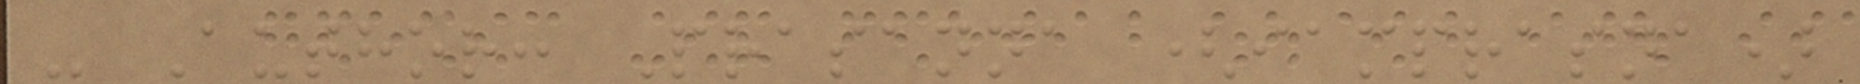- Author: Prasanna (iamprasna)
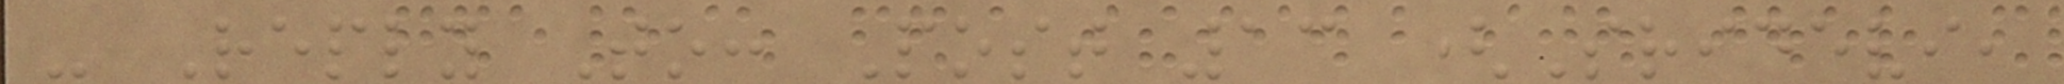- Reply To: Post 13 (Sridevi,
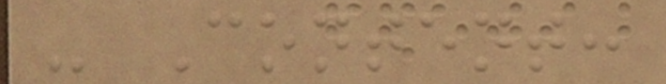- Content:
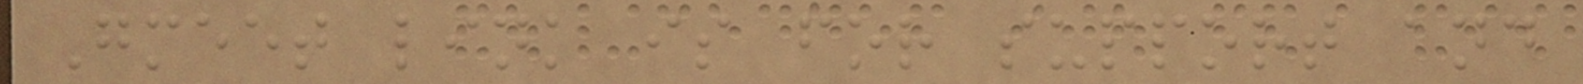Gmeet link is for support and
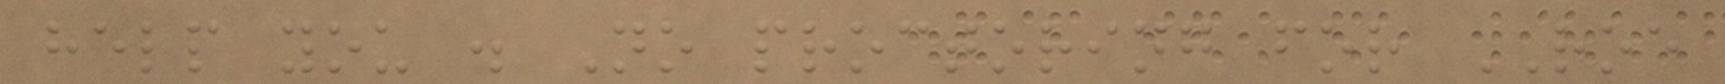help you . No proctoring for ROE
